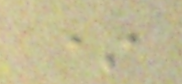*
